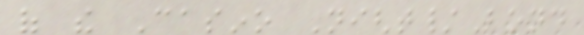of the Casino Night/Bond
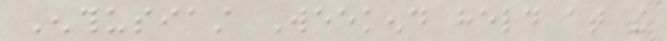Enthusiast Weekend held at the
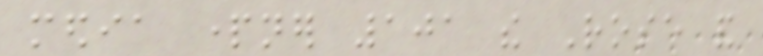media partner 101 the Rose and
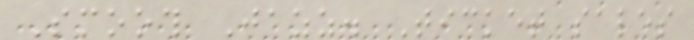Smooth Jazz. Ticket sales
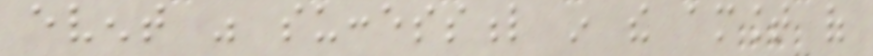event was successful in the amount of
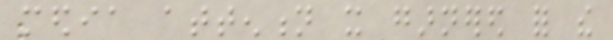media attention it garnered for the
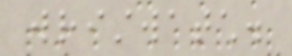wristwatch.
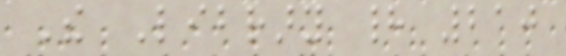The Library had 210
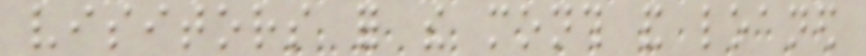visitors for the month and loaned
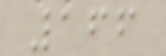166
